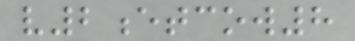v2etcow8
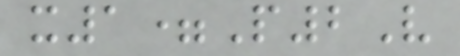x1=P2V
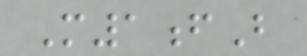M1fB
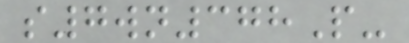s7wn378P-
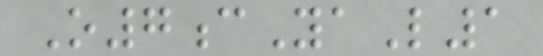O7cYaL1
